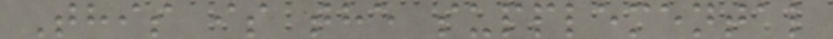This is the supplemental
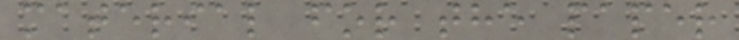material for the paper
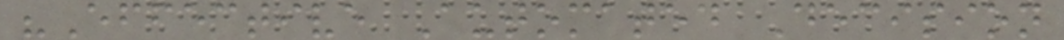"Effective Automated Decision
